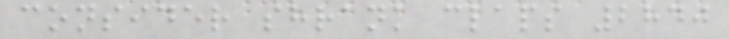consider shrank claps 2840
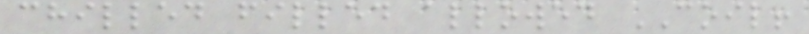chilled filled allowed COIL!
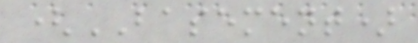(BASEMENT)
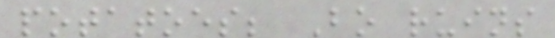potatoes; Bo ruins
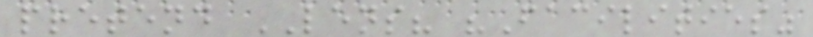pretend LENS? "Facilities"
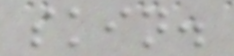skin.
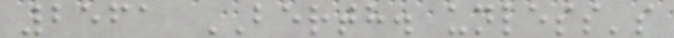2561 BERTH. unless's
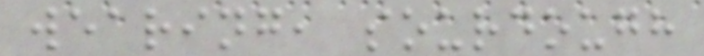wearing, sourdough
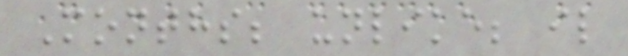Months; unlike; il
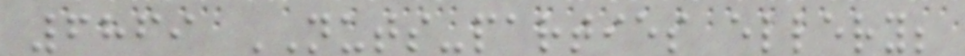6869 NUTS-parties ellery;
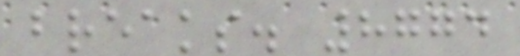breaks. 8774
